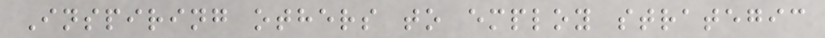Inspiring others to employ strategic
